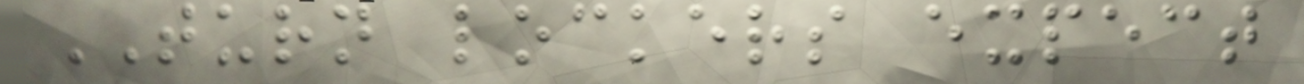TURN lockers expect
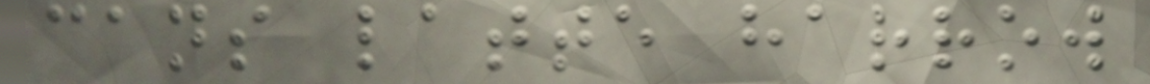cans latte harrow
